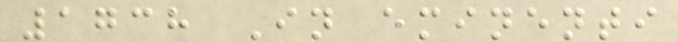1738 In eminenti
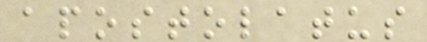apostolatus
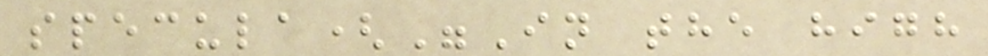specula("In the high
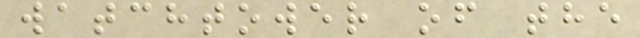watchtower of the
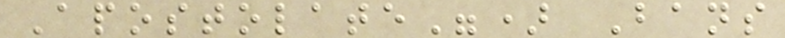Apostolate") Bans
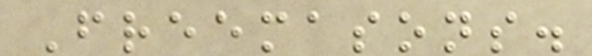Freemasons.
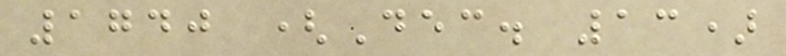1740 (Dec. 13)
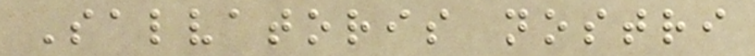Salvatoris nostri
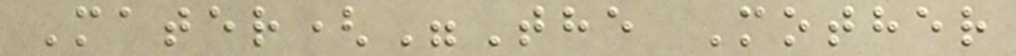Mater("The Mother
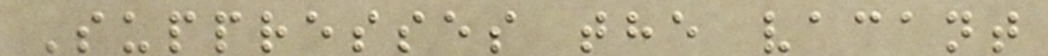Suppresses the vacant
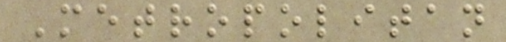Metropolitan
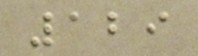129
